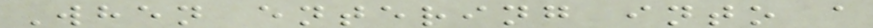When entering into a
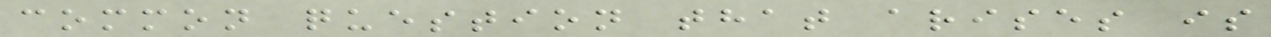common question that arises is
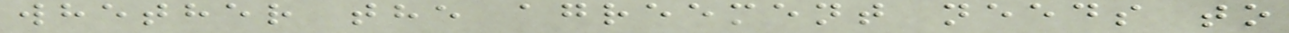whether the agreement needs to
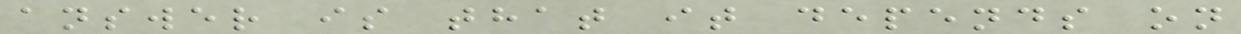answer is that it depends on
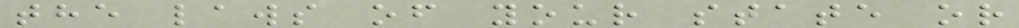the laws of your state or
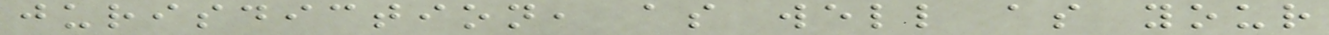jurisdiction, as well as your
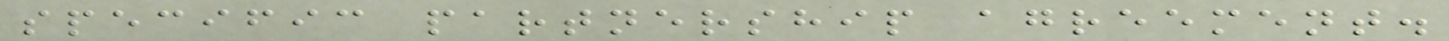specific partnership agreement.
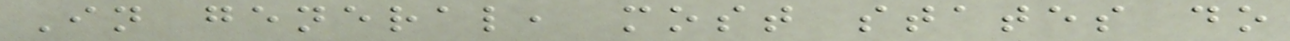In general, most states do
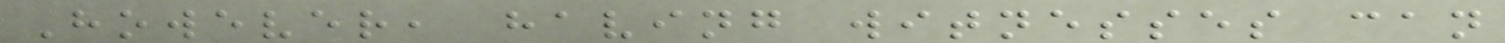However, having witnesses can
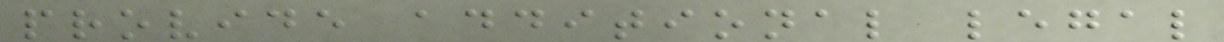provide additional legal
